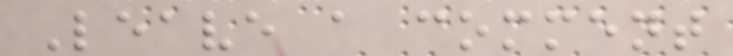Leave a comment
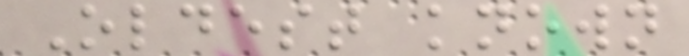Oldest known
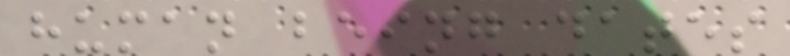human being dates
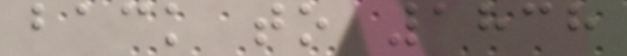back to 1838
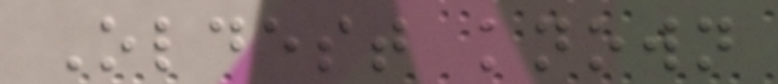Oldest known
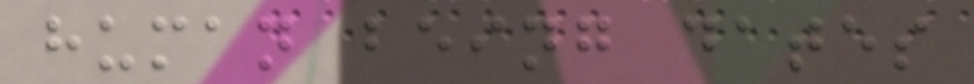human being dates
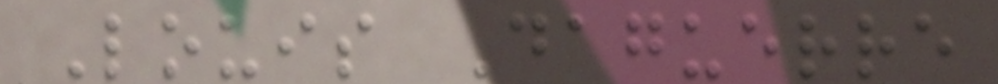Louis Daguerre
